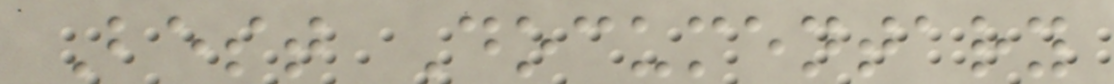Best Documentary
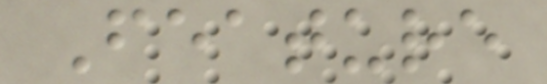Feature
